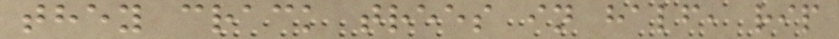they crack trees in half, rip
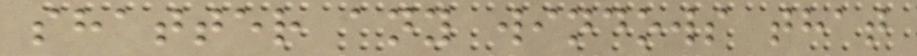shatter any windows that
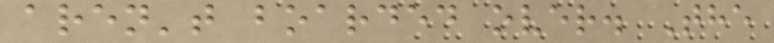aren't boarded over. The
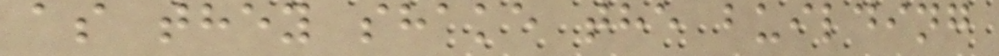as they shake the building
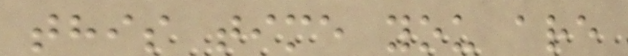this time you are
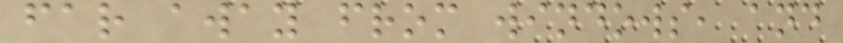far away from windows, and
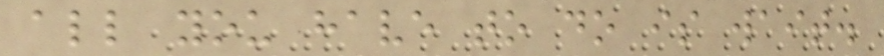all you have to do is wait.
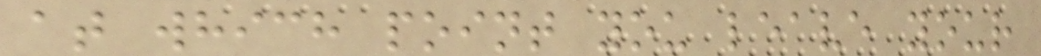at which point you leave your
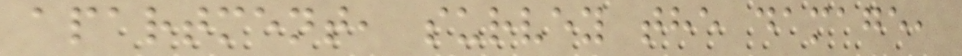apartment, survey the damage,
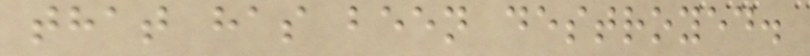that has been destroyed.
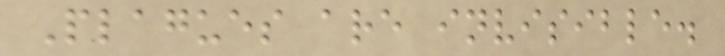Plagues are invisible.
